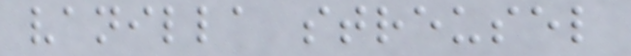vanilla streusel
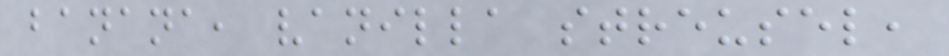banana, vanilla streusel,
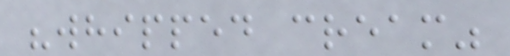"whipped cream"
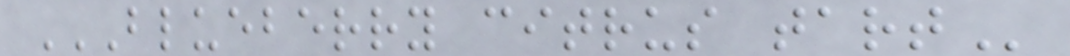BLUEBERRY CITRUS TART
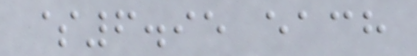$6.95 each
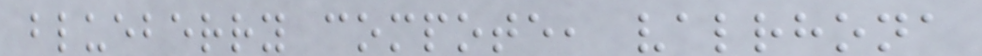blueberry compote, valrhona
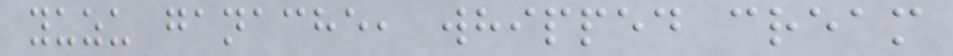yuzu ganache, whipped cream
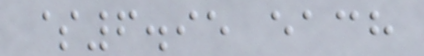$6.95 each
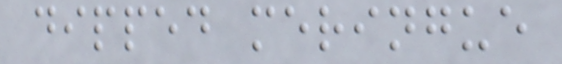dipped meringue
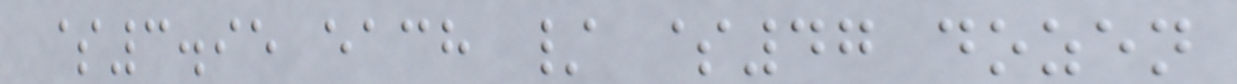$3.95 each / $47 dozen
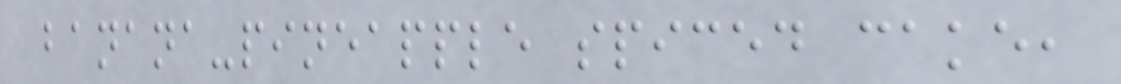banana-pineapple spiced cake,
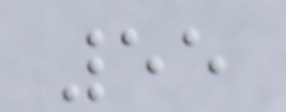55
